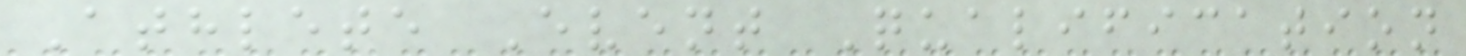Athlete Event Qualification
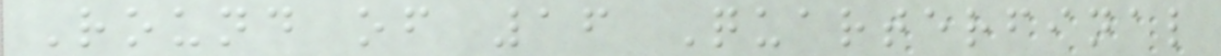Round of 16 Quarterfinal
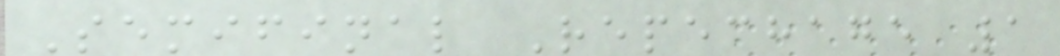Semifinal Repechage 1
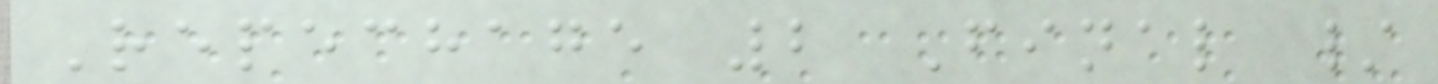Repechage 2 Final /
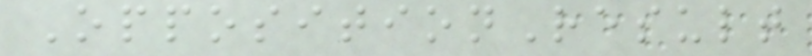OppositionResult
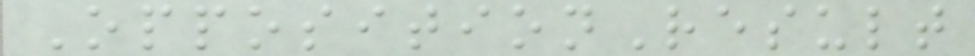OppositionResult
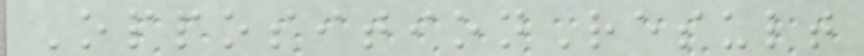OppositionResult
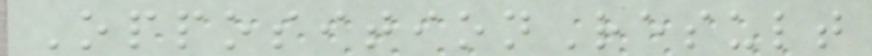OppositionResult
